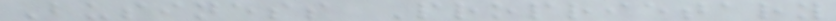Business Proprietary
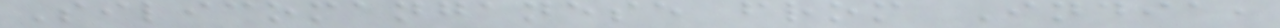Silicomanganese from India,
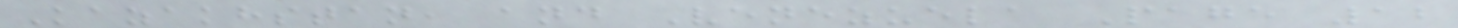Kazakhstan, and Venezuela Page 12
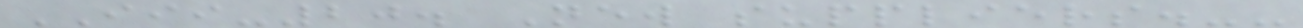III-20. New suppliers.--
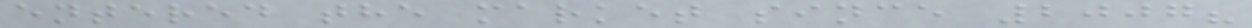entered the market since 2007?
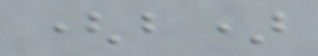(b)
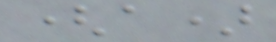(a)
